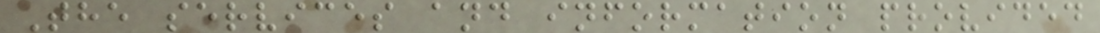The services and information provided
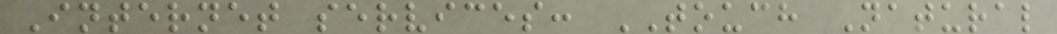Internet services: TOUCH Natural
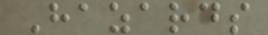Hazards
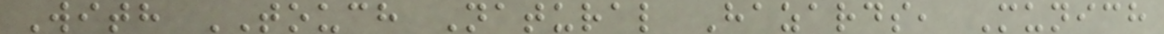With TOUCH Natural Hazards, Munich
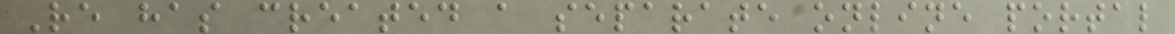Re has created a separate online portal
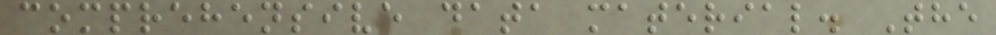comprehensive data material. The
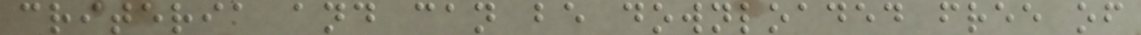criteria and can be downloaded free of
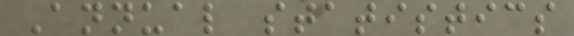Annual statistics
